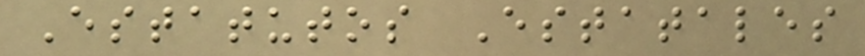Estatutos Estatales
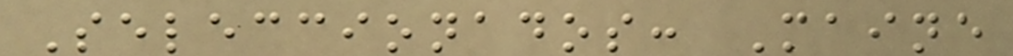Seleccionados: Maine
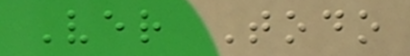Ver Todo
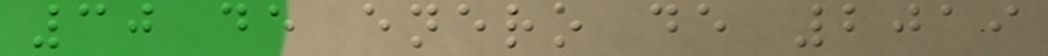30 de enero de 2019
